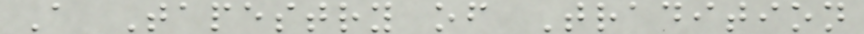A Tapestry of Tradition
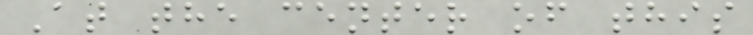At the center of this
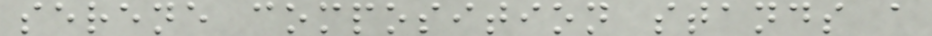serene composition stands a
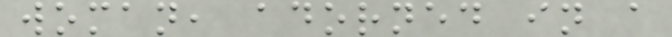woman, adorned in a
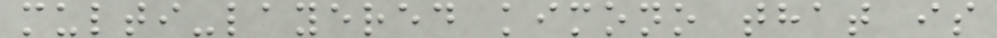multi-layered kimono that is
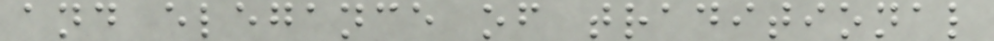and elegance of traditional
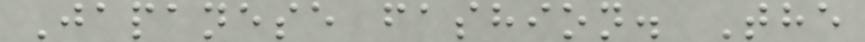Japanese fashion. The
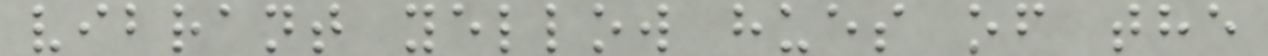vibrant yellow hues of the
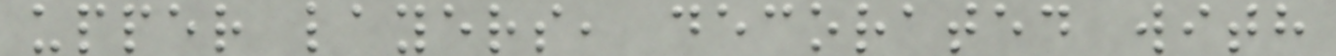upper layers, decorated with
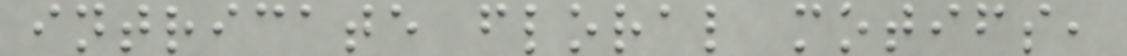intricate floral motifs,
